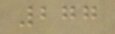277
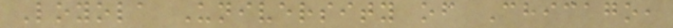Loyola University of Chicago,
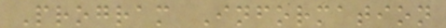Program Information
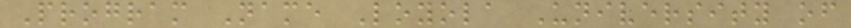Program Name Loyola University of
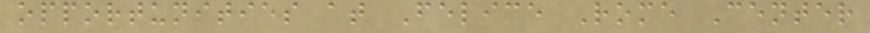opportunities at Felice Rome Center
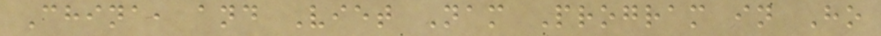China, and Viet Nam Program in Ho
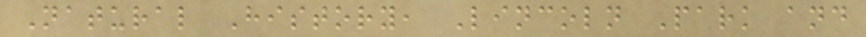Natural History, Lincoln Park and
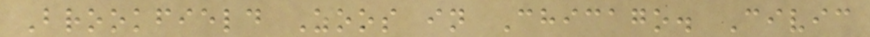Brookfield Zoos in Chicago. Civic
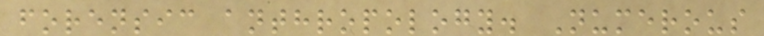forensic anthropology. Numerous
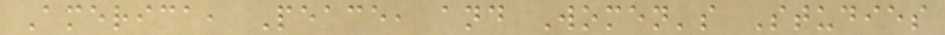America, Peace, and Women's Studies
